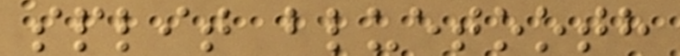split bluetooth
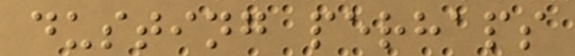dusting perhaps
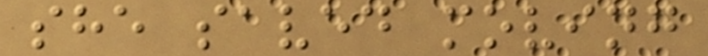she saved moving
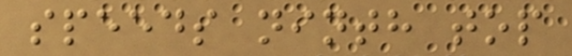speeds ninth top
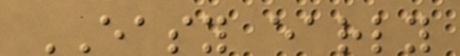EASY early
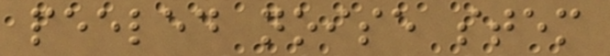peeled noise stem
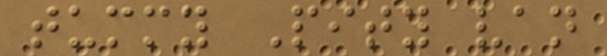tummy Pity van
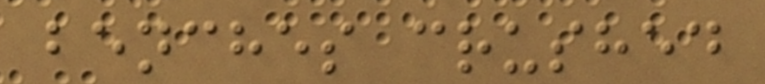benches crushed
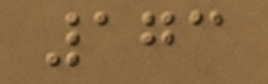173
